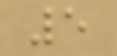5
